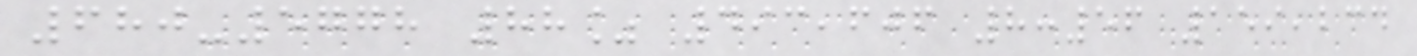680-5778 88% 493,606 8:56 159,234
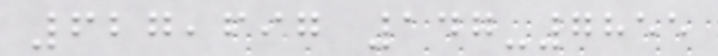627,697 147-7855
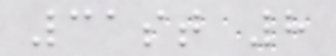31st 8
